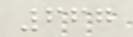667
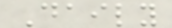Daily
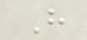H
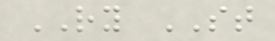RY ST
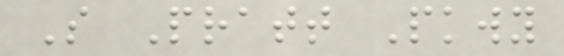S Pratt Pkwy
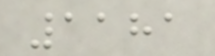1181
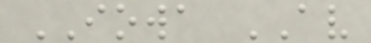IOWA AV
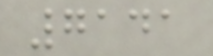7141
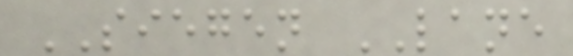SIEGEN LANE
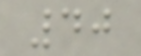40
